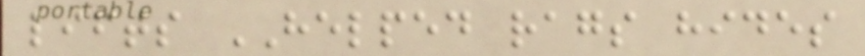lifts HELPED rags hides
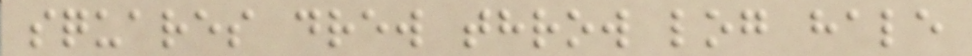squares drew throw log hale
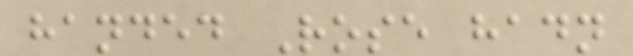handed Rose hadn
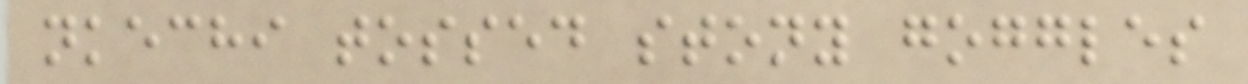nkechi tossed stony goggles
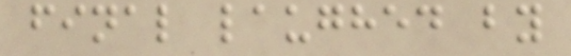final laughed by
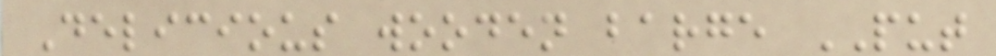Delicious wooden barge PUT
